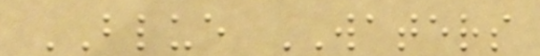BLUE WATERS
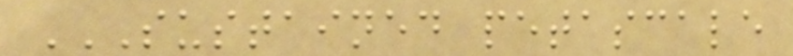SUSTAINED PETASCALE
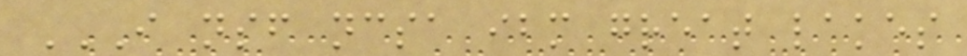I NSF NCSA IBM GREAT LAKES
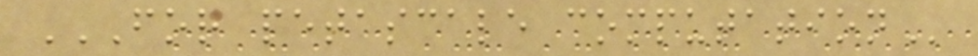FOR PETASCALE COMPUTATION
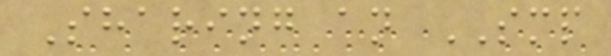Sharing an SMP
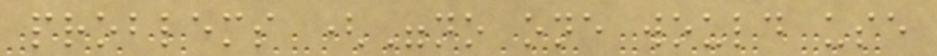problems ("no one would use
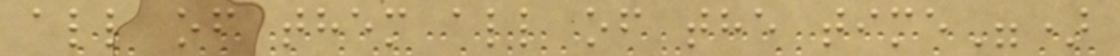all of them all of the time")
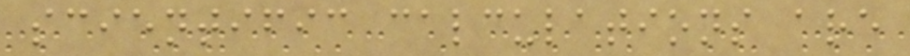scientific calculations are
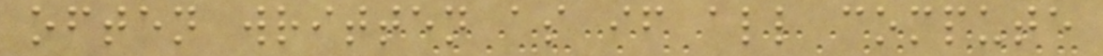often written as if all compute
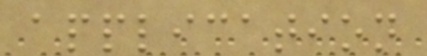application
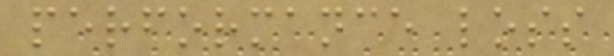performance loss
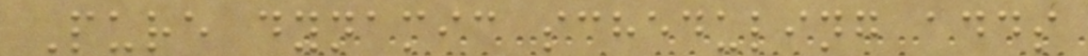Pure dynamic scheduling adds
